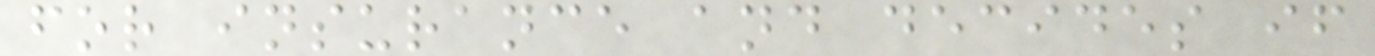for insurance and decides if
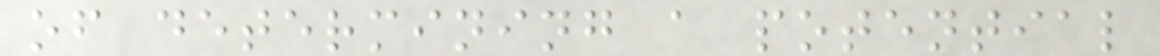of determining a potential
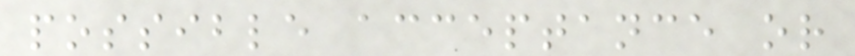possible acceptance or
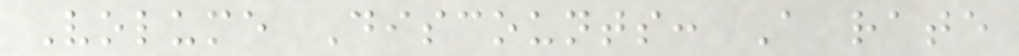Volume Discounts: A rate
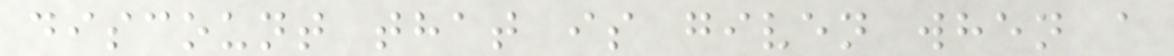discount that is given when a
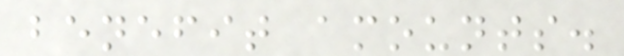benefit amounts.
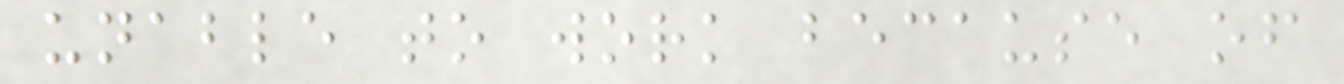unable to work because of
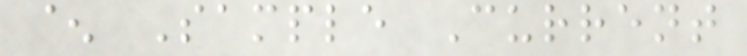^ Sample Current
